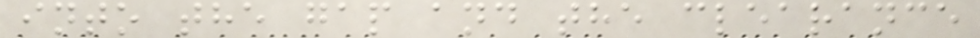into the gap and the clearance
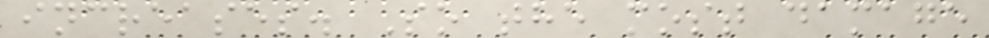increases. So the most damage
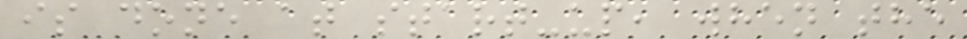is done at start-up, when the
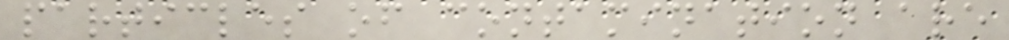particles of contamination are
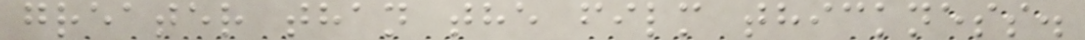greater than the film thickness.
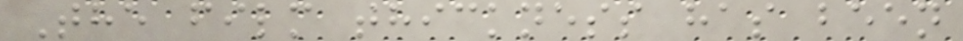The film thickness has been
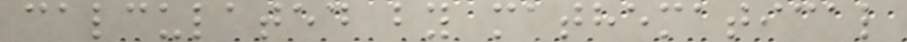calculated by mathematical
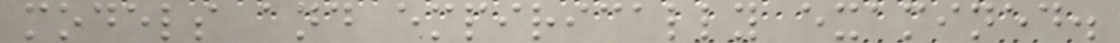models and empirically examined.
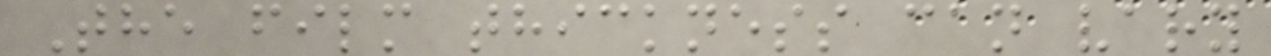The film thickness can vary
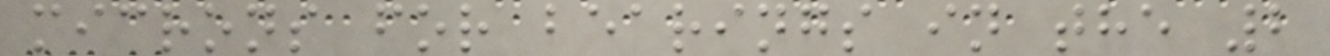microns for bearings in the 2
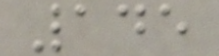145
